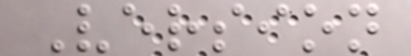Version
